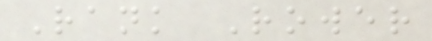Rank Rower
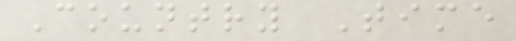Country Time
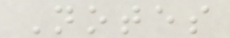Notes
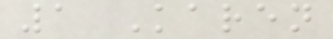1 Karen
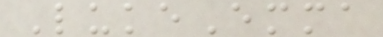LukeEmma
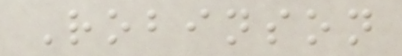Robinson
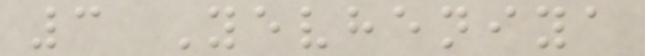3 Yevheniya
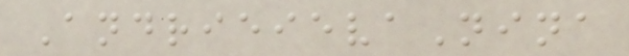AndrieievaNina
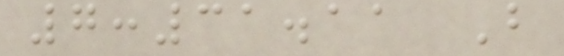7:31.11 B
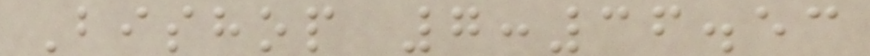Bishop 7:36.53
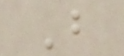B
